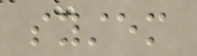system
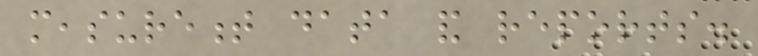measurement data and reports.
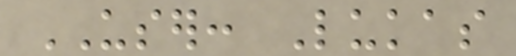USER: Lukas
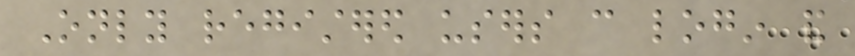Only registered users can login and
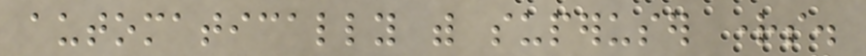automatically with superuser rights.
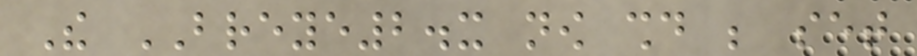The BREYE2.x now should be set
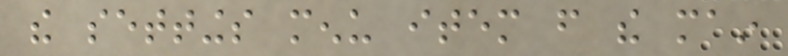the settings menu item from the main
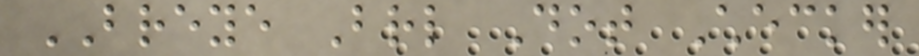BREYE Braille Dot Checker
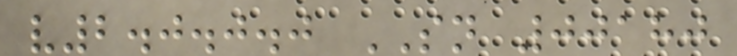v2.0.0.0 SN 00180
